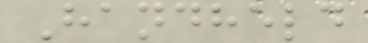Handheld
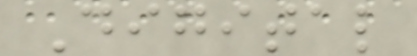Digital
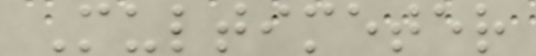Multimeter
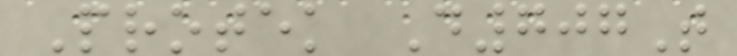Protek D707T
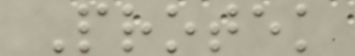Protek
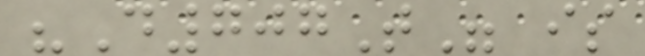"D707T" is
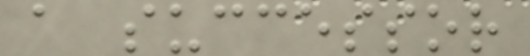a successor
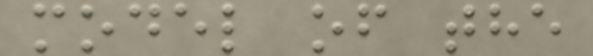model of the
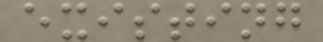existing
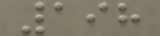198
